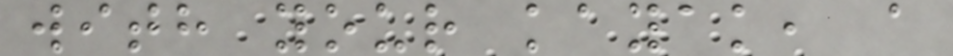with your kayak, a
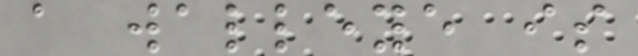a walleye is
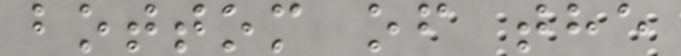bottom of the
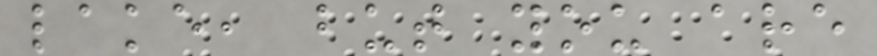lake, but you are
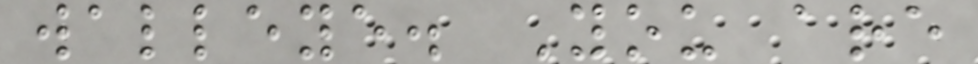walleye. You are
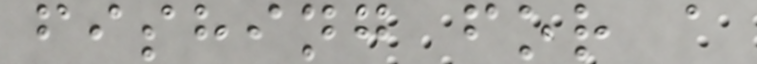fishing for a
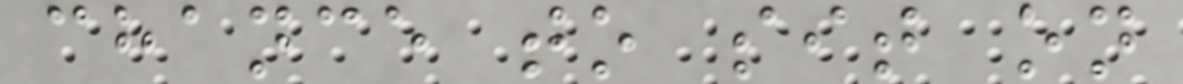chance to sit on
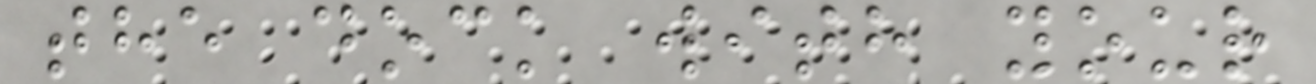the dock with your
